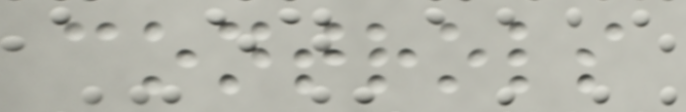controls
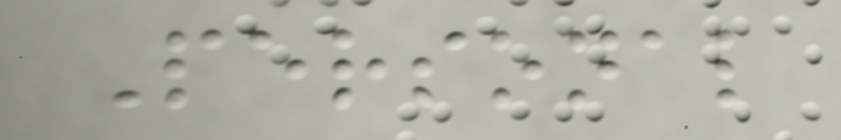Personal
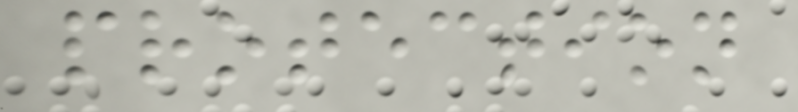protection
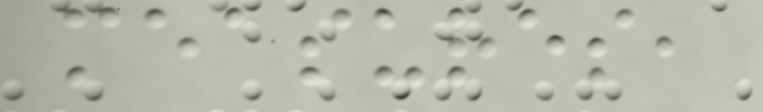measures,
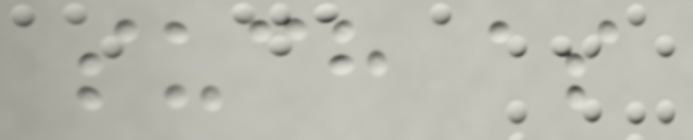such as
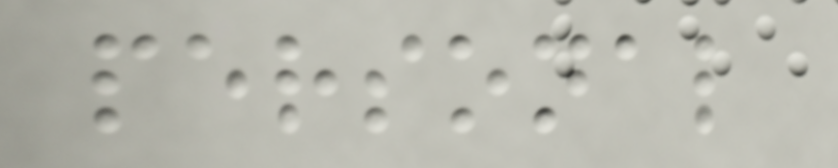personal
